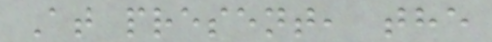At present, the
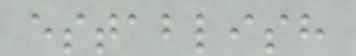establish
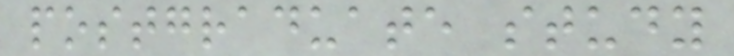postgraduate study
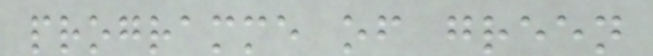programme of green
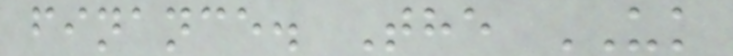finance. The UK
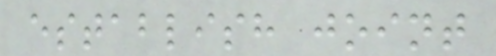establish joint
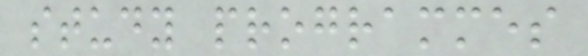study programmes
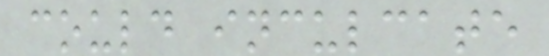could inculcate
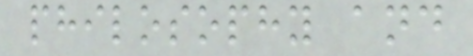philosophy and
